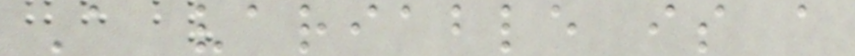A variable is a
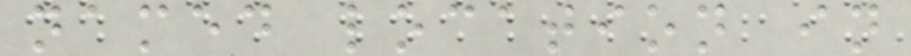named location in
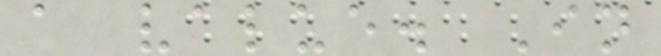a value. In
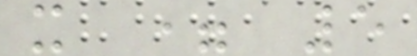x = 5
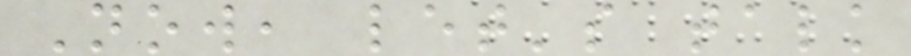Now, let's talk
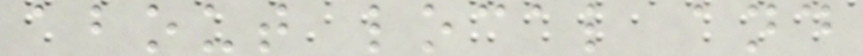about local and
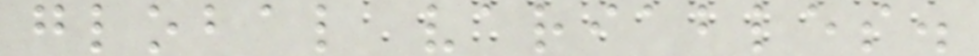global variables.
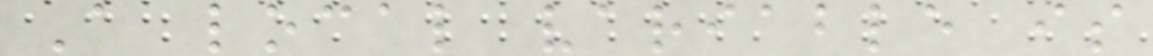A local variable is
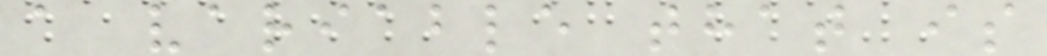a variable that is
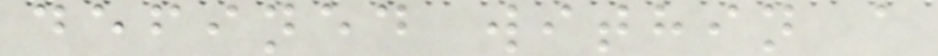defined within a
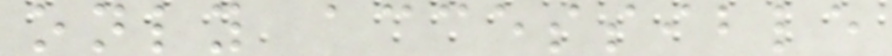only accessible
